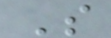S
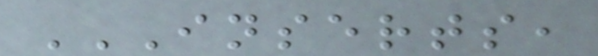INSERTS,
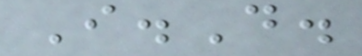I.D.
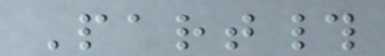Part#
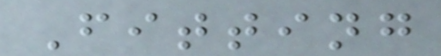Fitting
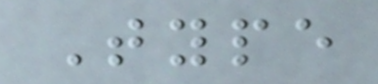Type
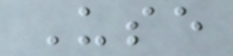Use
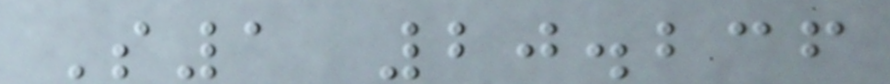S1 20.236
